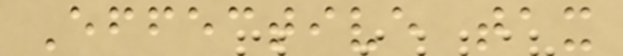Effective tax
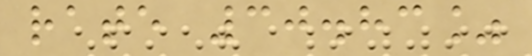rate 30.83%
